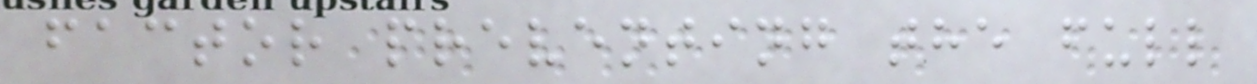factor preventing the full
